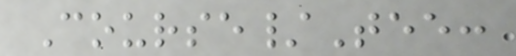Course/Tee:
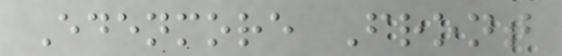Edenmore Front
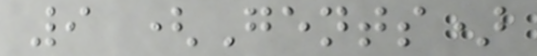9 (Gents)
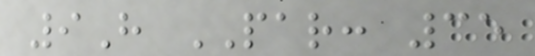9H PAR: 35
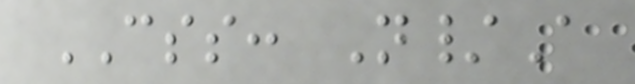CSS: N/A
